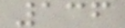136
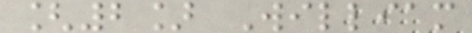[2] William
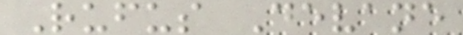Rufus Devane
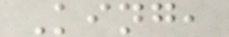King,
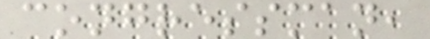congressman,
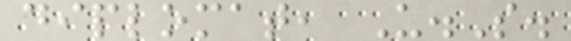diplomat, U.S.
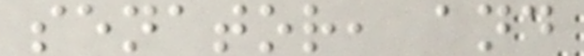senator, and
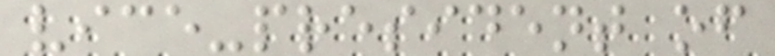vice-president of
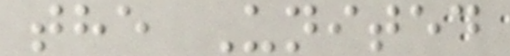the United
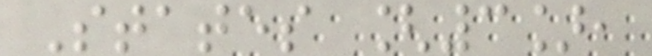States [3],
